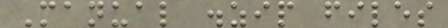Manual .zip files
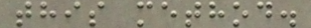this method.
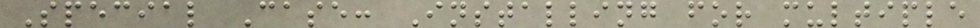Special Case: Installing for multiple
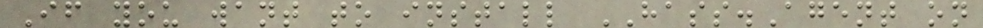If you want to install HASS.Agent on
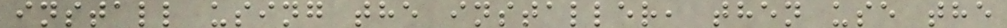install using the installer, then use the
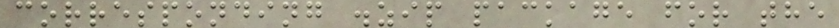corresponding .zip package for the
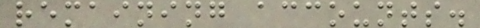remaining accounts.
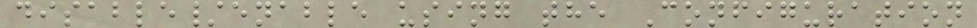disable/enable using the Configuration
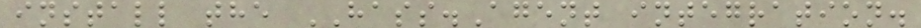install the HASS.Agent integration.
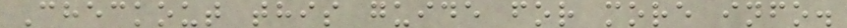Checkout this guide for more info.
